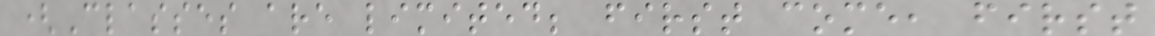(Classes are limited; first come, first
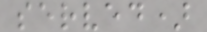served)
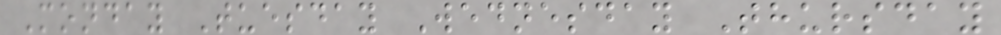Monday Tuesday Wednesday Thursday
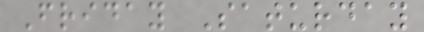Friday Saturday
